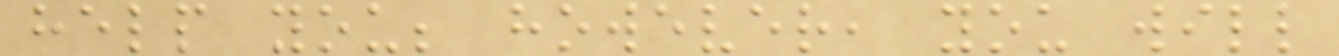help you; however, you will
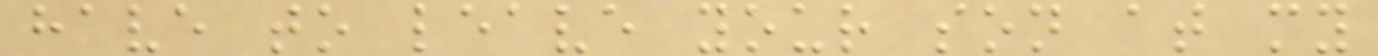have to leave your son at my
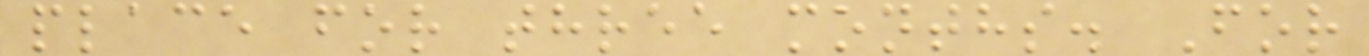place for three months. For
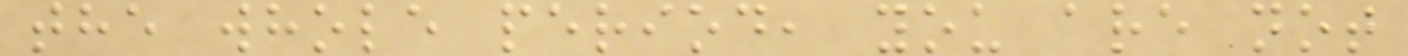the whole period, you are not
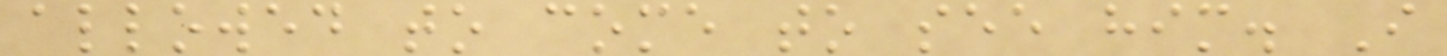allowed to come to see him. I
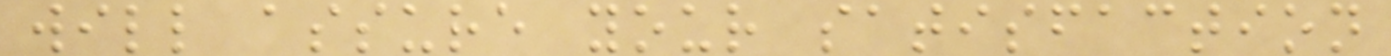will assure your satisfaction
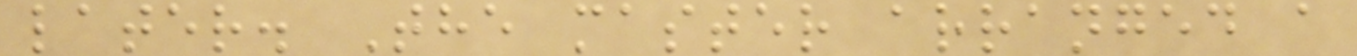later. The master arranged a
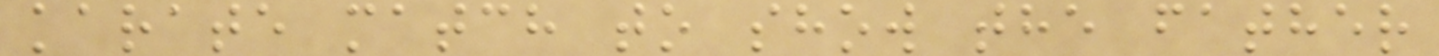karate match to show the father
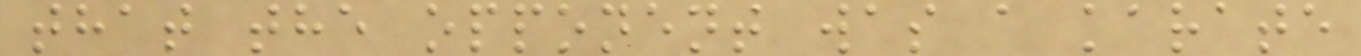that the opponent was a karate
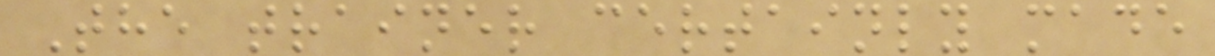The trainer certainly made
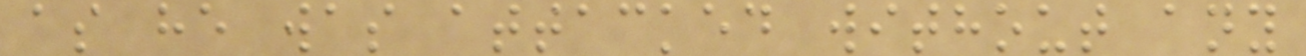as he was attacked without any
